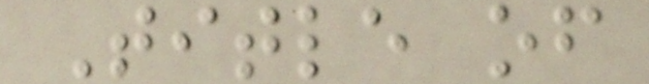Title of
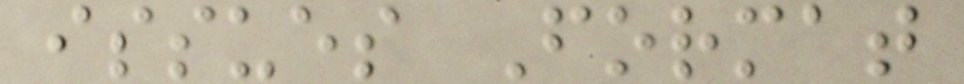issues Format
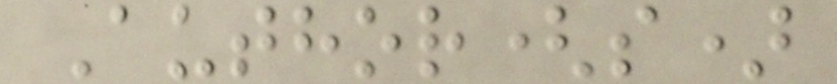Author(s)
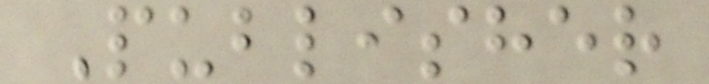Publisher
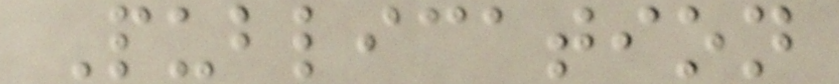Publication
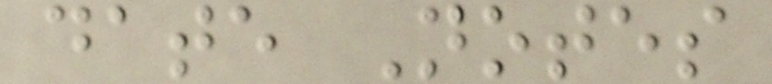date Notes
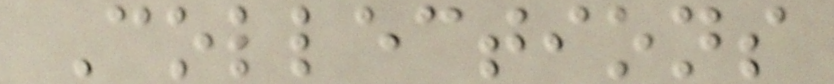Collections
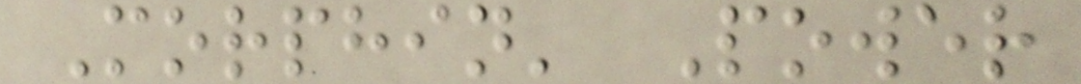Morphin' Power
